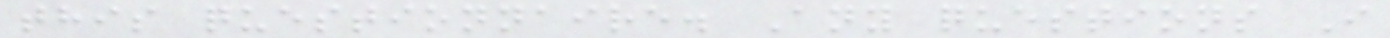this questionnaire. Any questions I
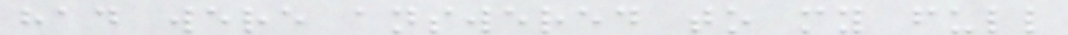had were answered to my full
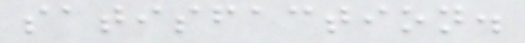satisfaction.
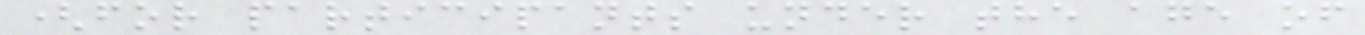(for participants under the age of
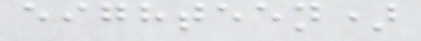eighteen)
